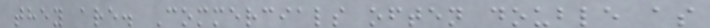they are. Commercials often double as
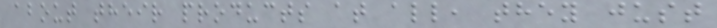about their products at all, they just
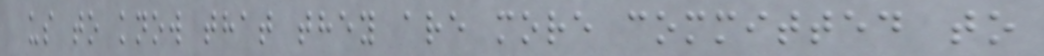us to know that they are more committed to
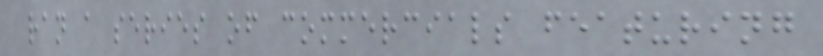ran a series of commercials featuring
